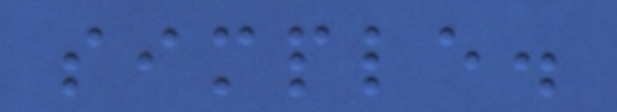simple.
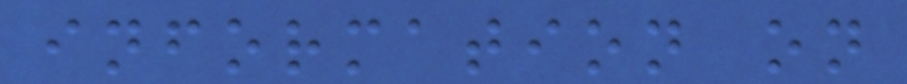information on
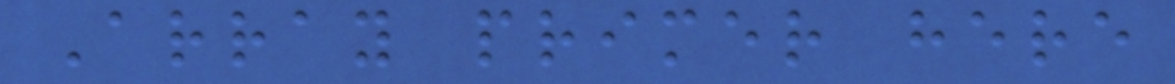Array primer here
